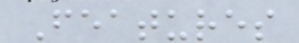Features
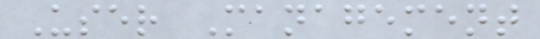User Management
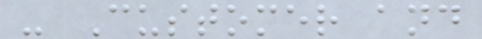- Customer and
